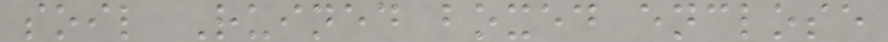soil Ruined boxed enclose
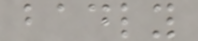badly
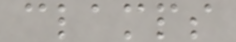clamps
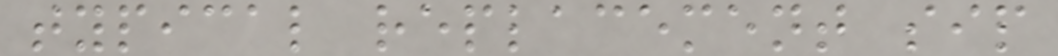typical replacement sip
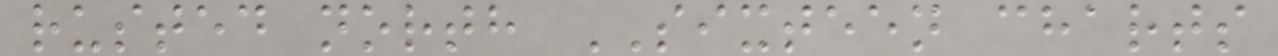rusted north SIXTEEN charts
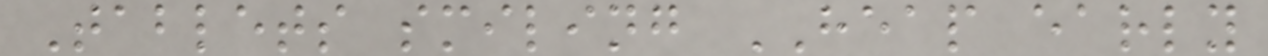Tablets smiling HEAP early
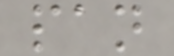pan
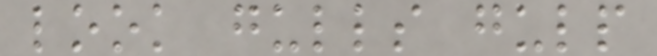look gulls gulp
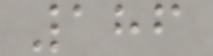186
